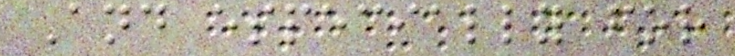And especially for
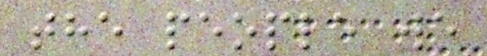the people we
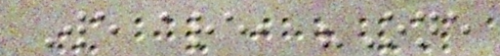We are, "One
